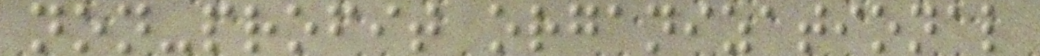non-profit organizational
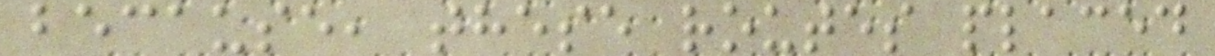because, these routes placed
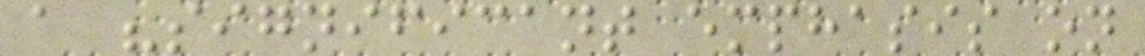a "significant emphasis on
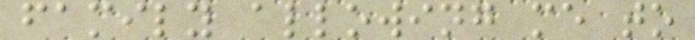family allowing me to
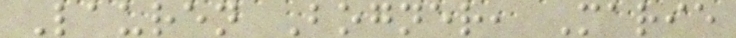Lauren Bogner, Marie
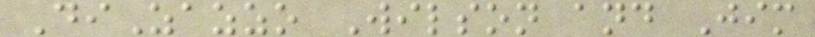DiZazzo Wilson and Jim
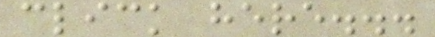click here...
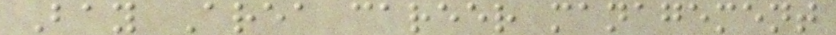Bay Area career management
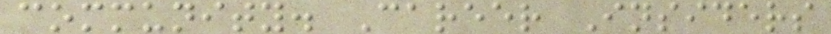community. Career Insiders
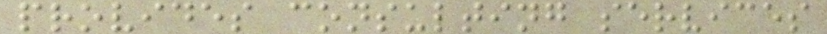provides consulting services
